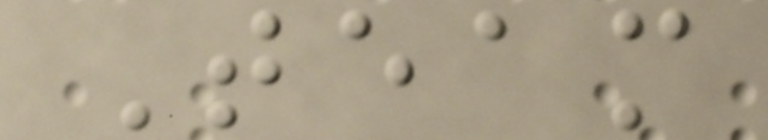Team
